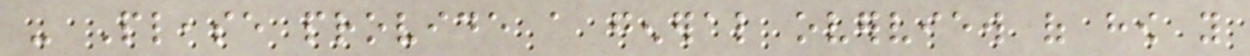- Please provide a general overview of how you
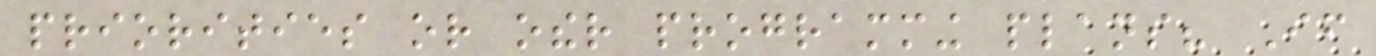priorities or other programming plans? If
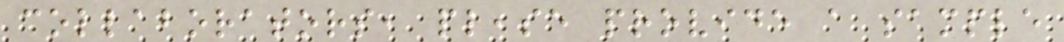collaborators, please provide a sample
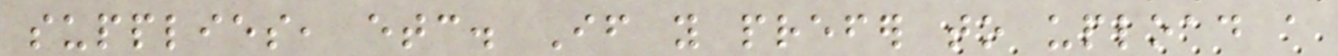supplies, etc. If you prefer to upload a
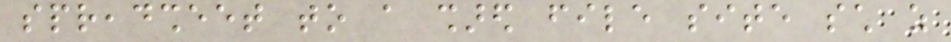spreadsheet to a shared file site such as
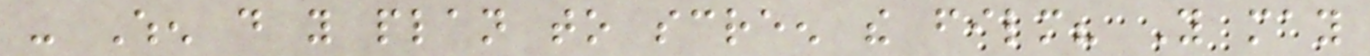- When do you plan to screen the film? You may
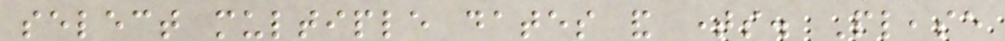select multiple dates and times. Please
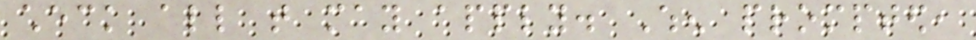check all that may apply. When prompted,
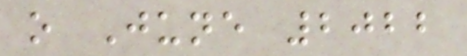o June 2022
